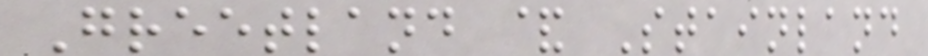Greetland & Stainland
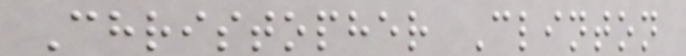Christopher Clinton
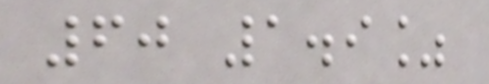60 1.9%
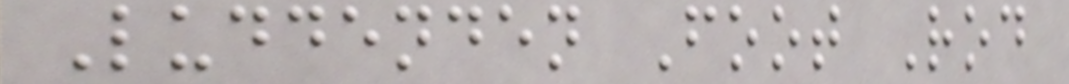Luddenden Foot Rod
